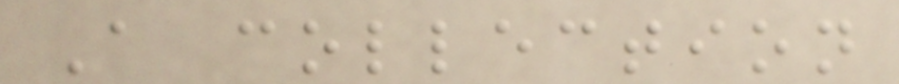A collection
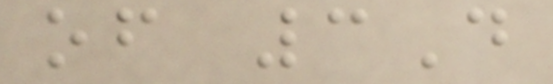of 3D
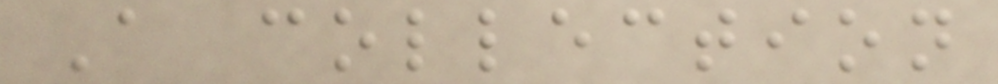A collection
